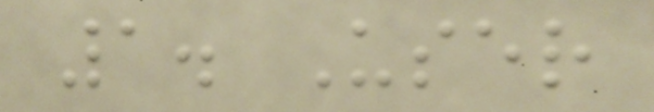1. User
